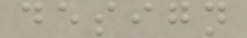design
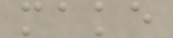make
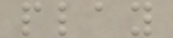play
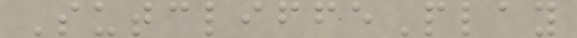SutcliffePlay
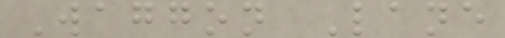Waggon Lane
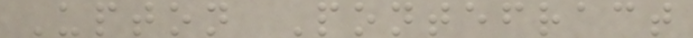Upton Pontefract
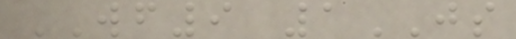WF9 1JS
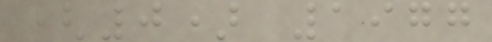(0) 1977
